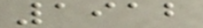1912
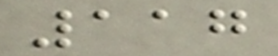117
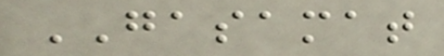GASAMAT
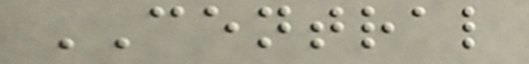CENTRAL
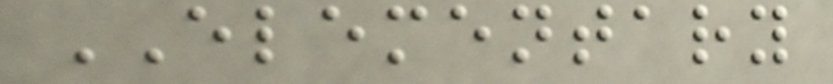ELEMENTARY
